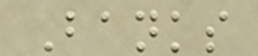Banks
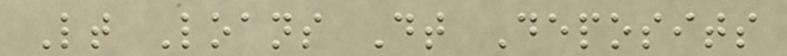Lt Loans Dt Deposits
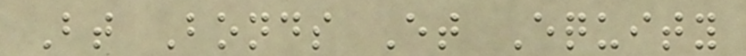Bt Bonds Et Equity
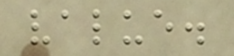value.
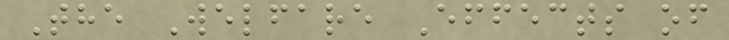The Welfare Effects of
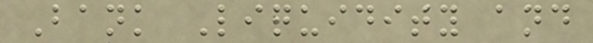Bank Liquidity and
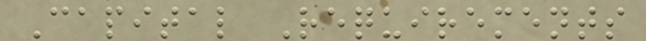Capital Requirements
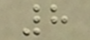8
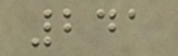241
